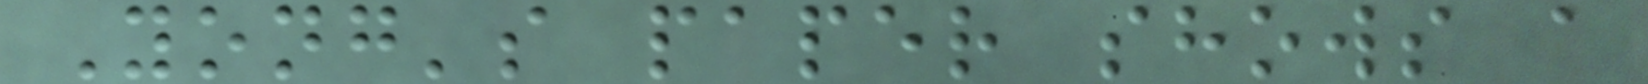Yong's paper shows a
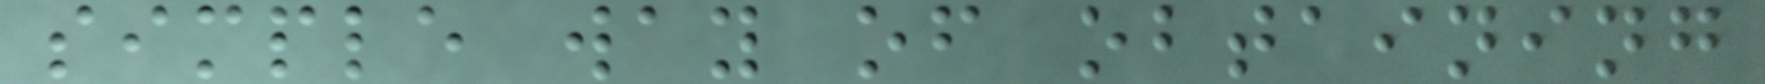simple way of obtaining
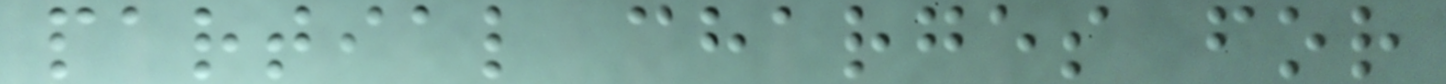partial charges for
